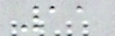11
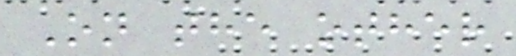On the other
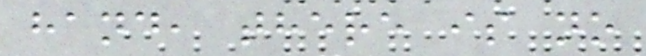hand, there is no
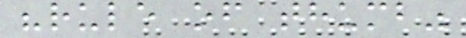"rule of thumb"
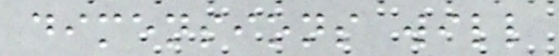dimensions will
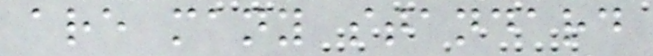are many standard
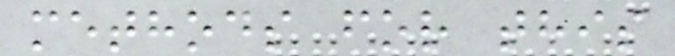methods for this
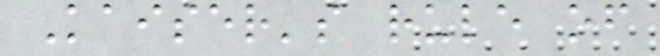Kaiser's rule of
